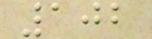102
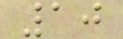10
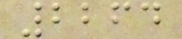2264
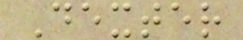Dexter
